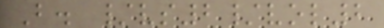B. /vs2/vol2
